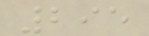295
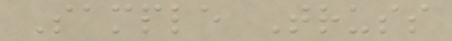Sample Truss
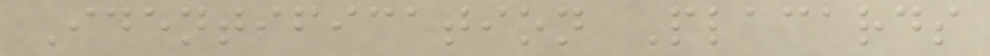Identification Placards
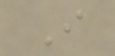I
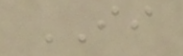II
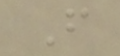F
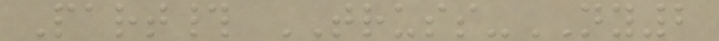Part# TRUSS-NY2
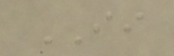II
